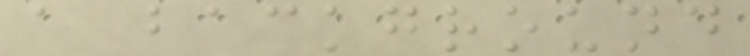a background
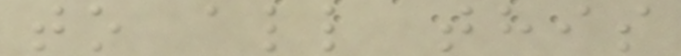to all this
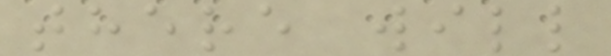there will
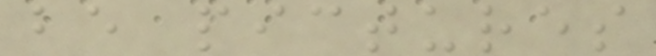be pictures
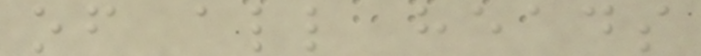of all heads
